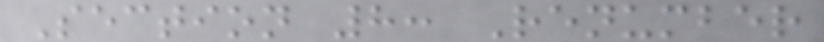Section 8: Renumber
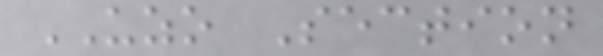UZO Section
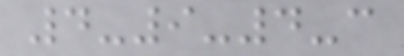4-9-4-c
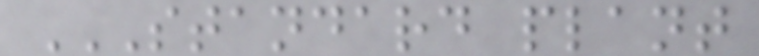STANDARD PLANT
